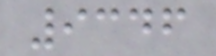9346
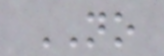NO
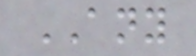ANY
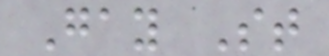Gay St
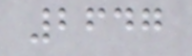2647
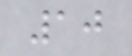10
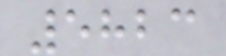5823
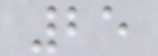25
